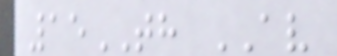15TH AV
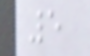5
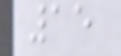15
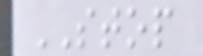STOP
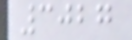3027
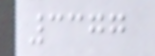3377
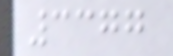3377
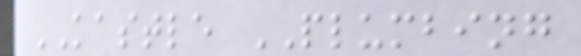KASTLE PLUMBING
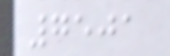7501
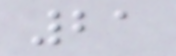21
